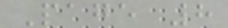Page 8
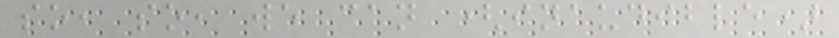so, so, we can (inaudible)
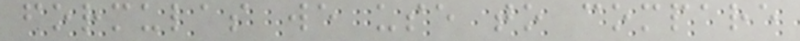formulas we use to compare
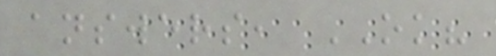answers, OK?
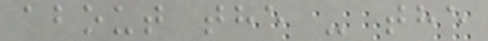about the - the
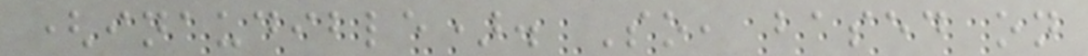(inaudible). So, based on
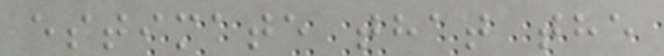estimate that the
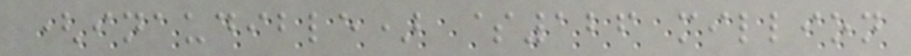(inaudible) $126 million
